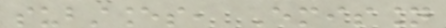substances, Emission
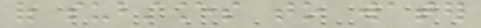of substances to water
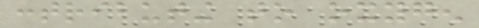contributing to oxygen
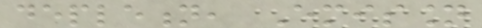depletion, Emission
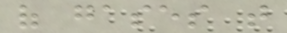of gases that
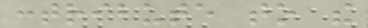contribute to the
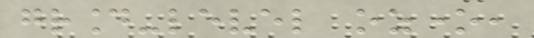ground-level ozone,
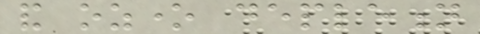and ozone depletion
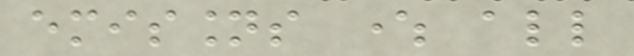emissions where all
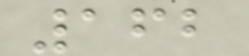162
